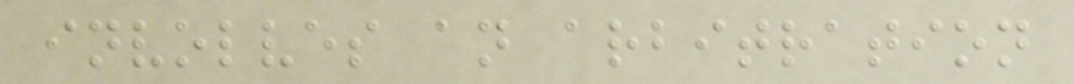involves an arbitration
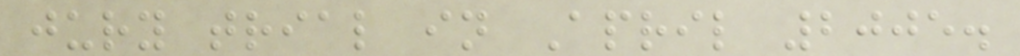jury trial in April 2005.
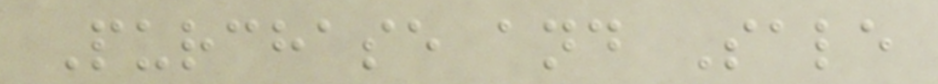Purchase and Sale
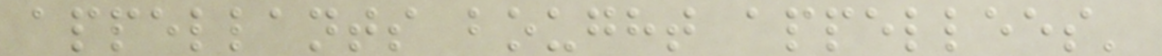appellants bought appellees'
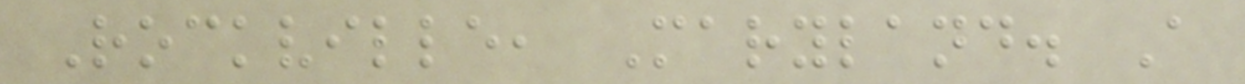Rockville, Maryland. A
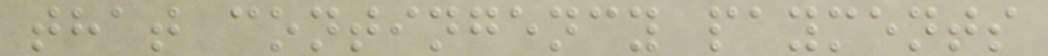that contingency payments
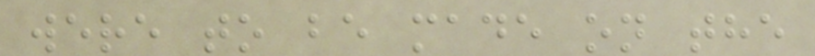were to be made on the
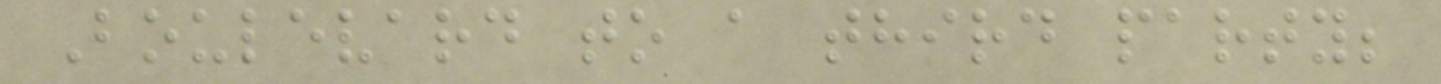Boulevard to a third party;
